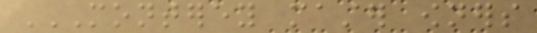MONTEREY MASTER OWNERS
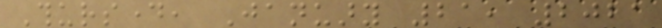Thursday, January 21, 2021
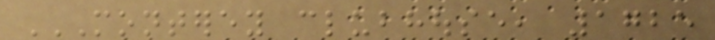MONTEREY CLUBHOUSE, 1725
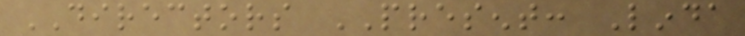DIRECTORS PRESENT: Linda
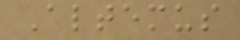Altemus
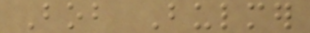Bob Bulmer
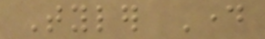Tyler Day
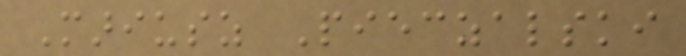Mariusz Pieczalski
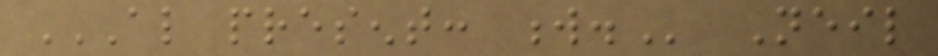ALSO PRESENT: W. Neil
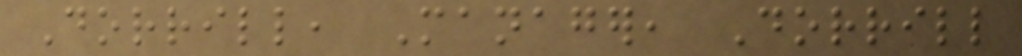Dorrill, Manager, Dorrill
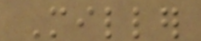Miller
